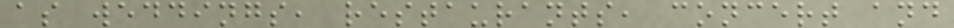as weddings, restaurants, concert and
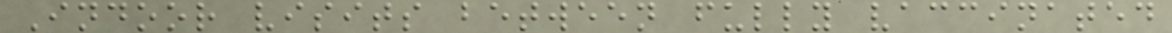Indoor visits between fully vaccinated
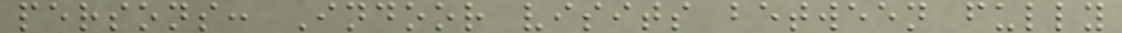persons: Indoor visits between fully
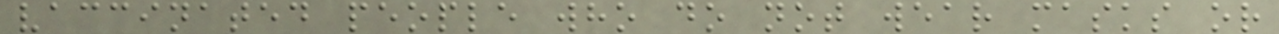vaccinated people who do not wear masks or
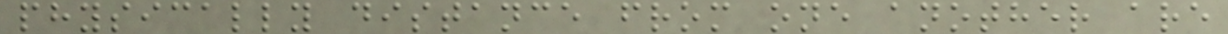physically distance from one another are
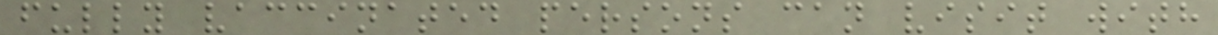fully vaccinated persons can visit with
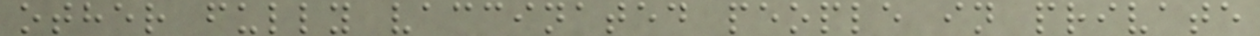other fully vaccinated people in private
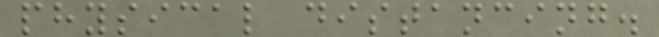physical distancing.
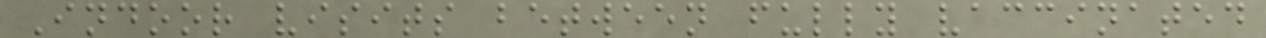Indoor visits between fully vaccinated
